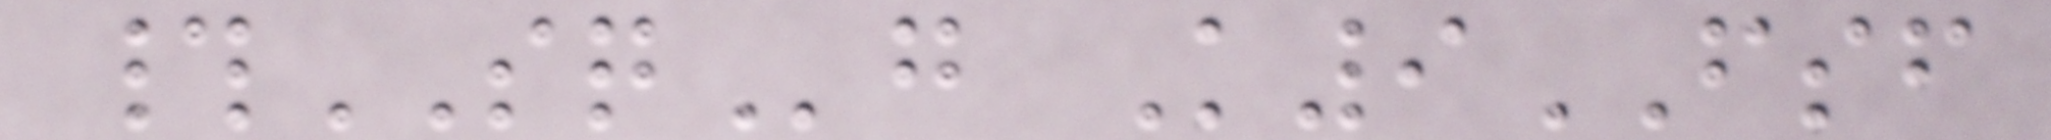#SQg K9FSF
